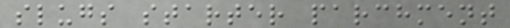slugs starter parchment
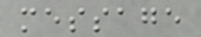message
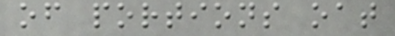of portions oat
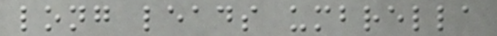long leads umbrella
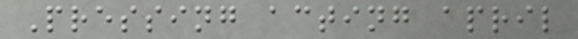Pressing acting april
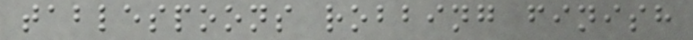tablespoons robbing finish
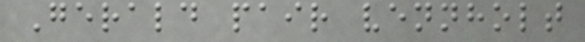Gerald pair vennholt
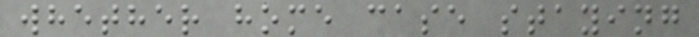whether home case staying
